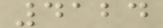4124
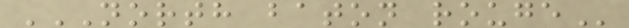NORTH BATON ROUGE
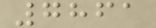7861
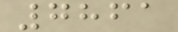7861
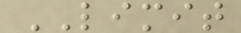LIMIT
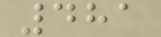481
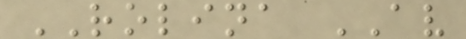ROLINA AV
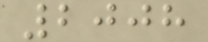2008
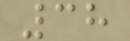38
